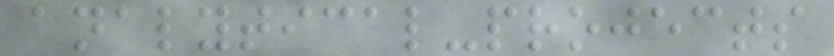analytical-projects
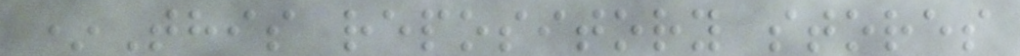*This repository stores
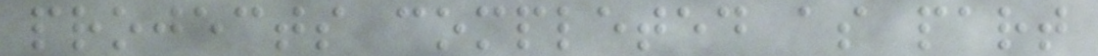projects completed as part
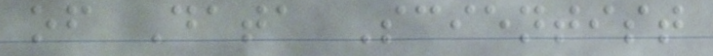of Data Scientist
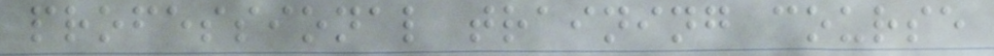professional training course
